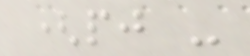(pj -
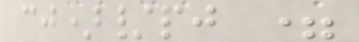cj)/pj =
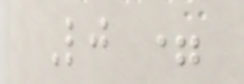Lj =
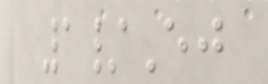1/Ej
